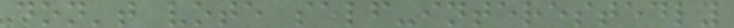don't vote self-interestedly
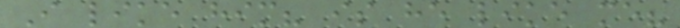I like him? is he like me?
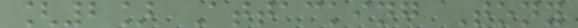[2] Attacking Tony
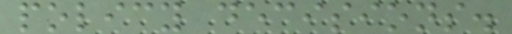policy decisions.
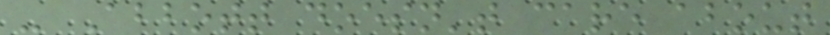- Abbott doesn't care about
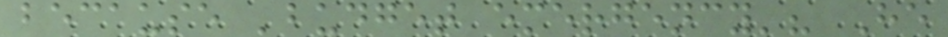because 'budget emergency'? He
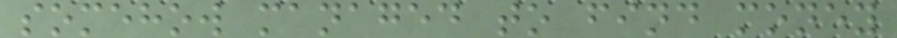somehow managed to find money
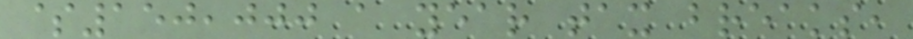$150,000 a year tax breaks,
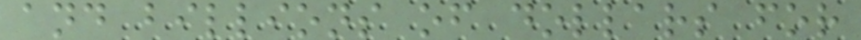and billions of dollars for
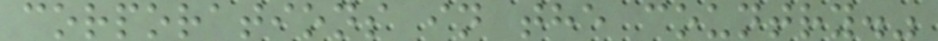corporations in the country."
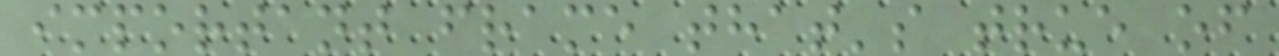important frame that's true of
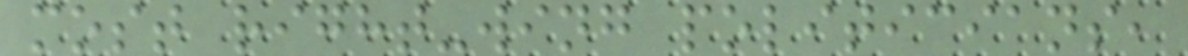most right-wing politicians,
